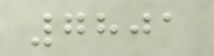7801
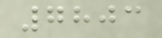7803
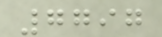7797
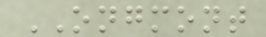ONGMONT
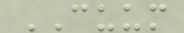CUUM
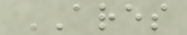ARES
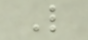L
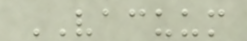VACUUM
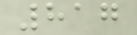817
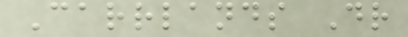Carrlands Dr
